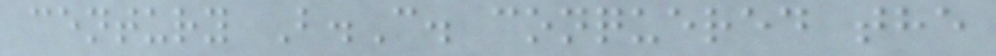century B.C. conquered the
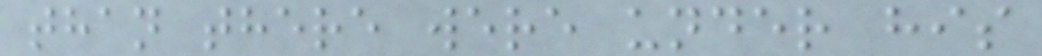than there were under his
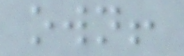own!
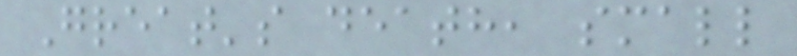Great's death, small
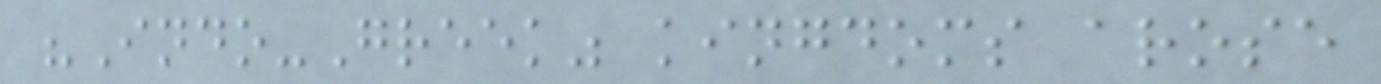"Indo-Greek" kingdoms arose
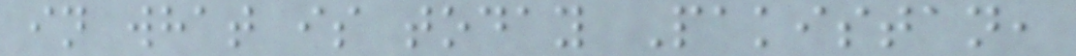in what is today Pakistan,
